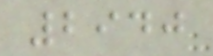2940
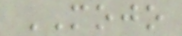MOJO
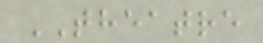THEATRE
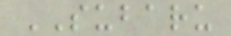SUBARU
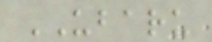UBARU
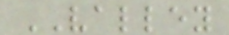VALLEY
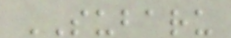SUBARU
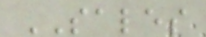SALES
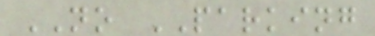NO PARKING
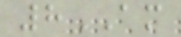8AM
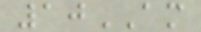10AM
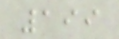199
